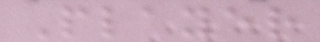Player
